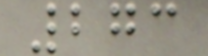273
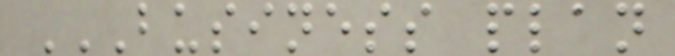BUSINESS PLAN
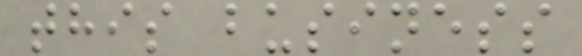this business
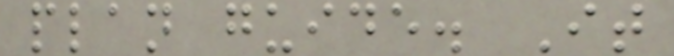plan guide. It
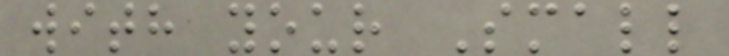with your Small
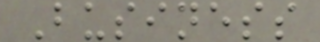Business
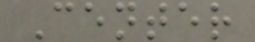Center
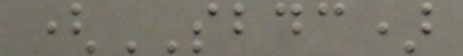(SBDC)
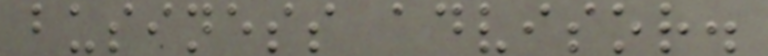business advisor.
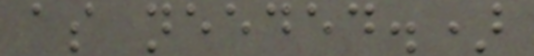as needed.)
